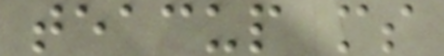teacup ms
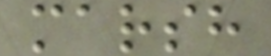marsh
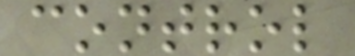control
